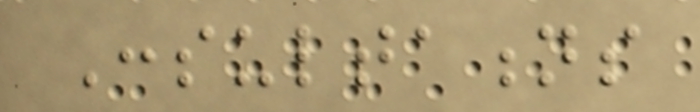Consultations
